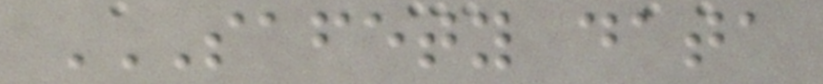SAFETY DATA
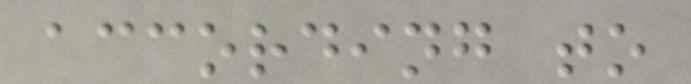according to
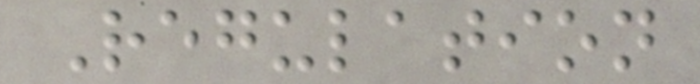Regulation
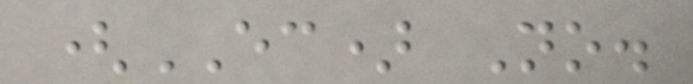(EC) No.
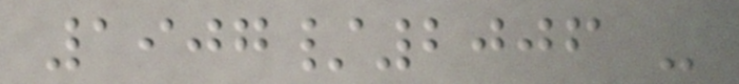1907/2006 -
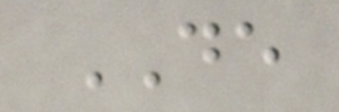DE
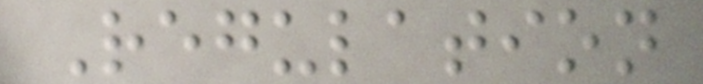Regulation
